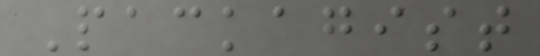Packagist
